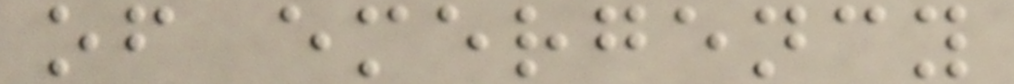of emergency
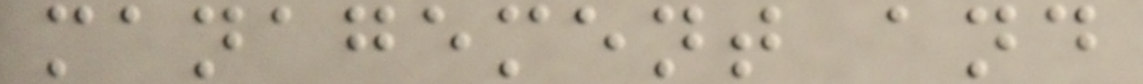management and
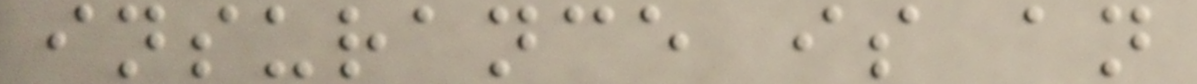insurance is an
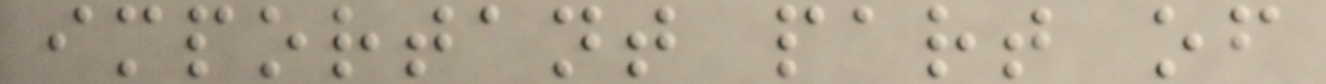important part of
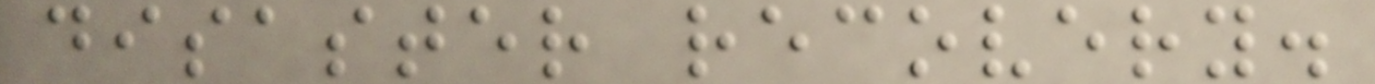disaster recovery.
